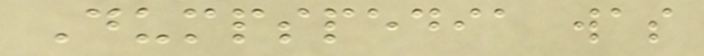Dumpspedia was
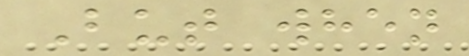But when
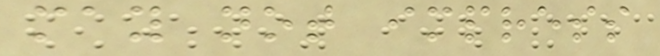may not impress
